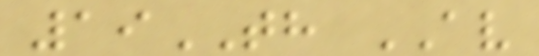19TH AV
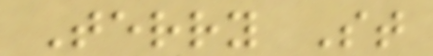Terry St
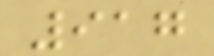917
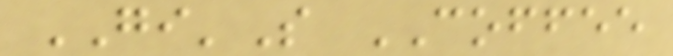GI'S COFFEE
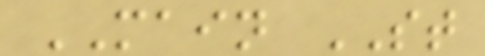MAIN ST
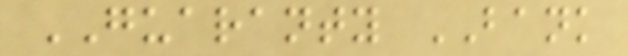GUARANTY BANK
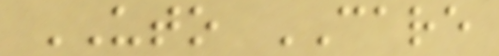UTO CARE
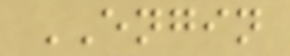ENGIN
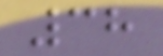38
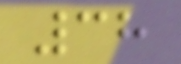38
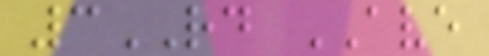3RD AVE
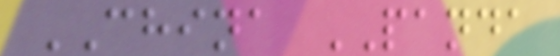CHINA PANDA
